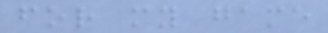for my game
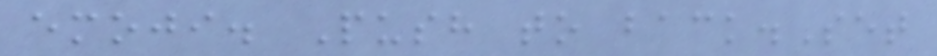emoji. Push to back.Set
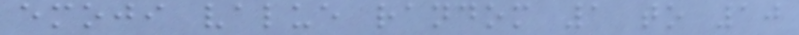emoji value random 1 to 10
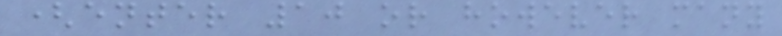(enter 10 or however many
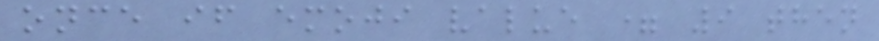once if emoji value = 9 then
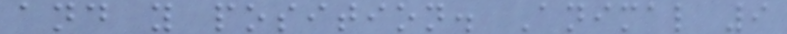and y position. Animal 9
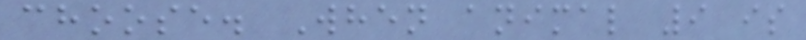choose. When animal 9 is
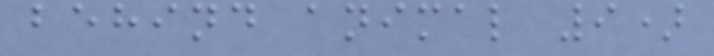behind animal 9)
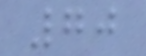70
